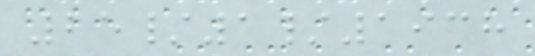25/1/1938
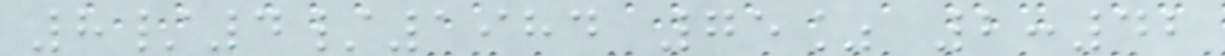8/4/1984 75% 2:42
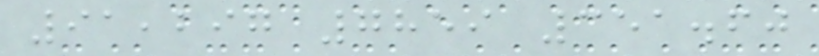91,297 7859 351.60
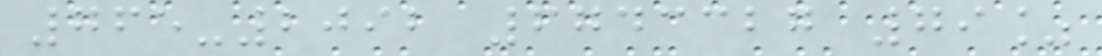765-2092 6743327 79%
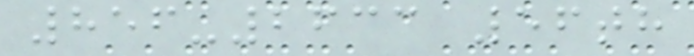856-2633 56th
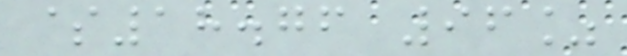$18.76 96%
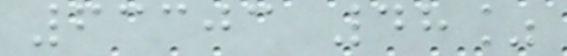63303 48%
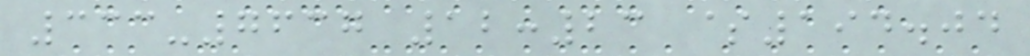333-7637 12:23 $194.04
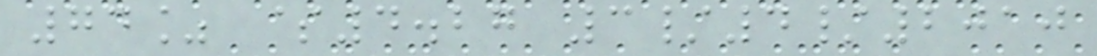74% $4.27 3/4/2010
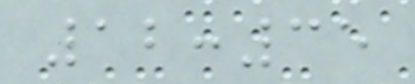12:35
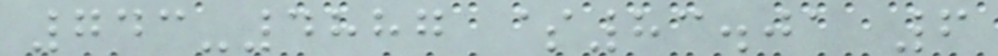743-4887 $83.01 6
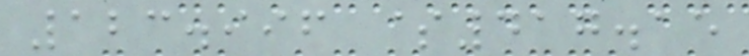123.996 $417.15
